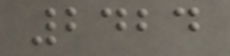2424
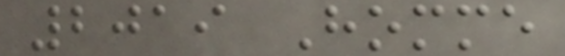2019 Homme
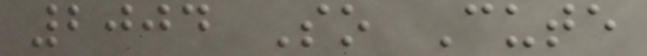2004 So Cute
